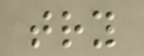try
